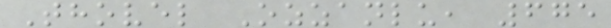Thovel Ozzanlu, 675
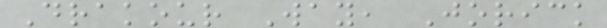Drakour Way, Jorick
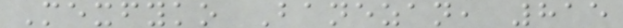Mexfyko Banezan, 815
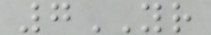7YR
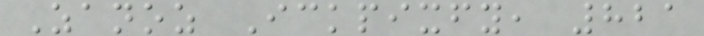Zanoz Ickpixfy, 821
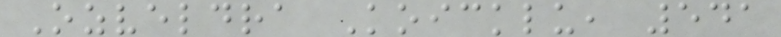Ozveldra Koicklu, 541
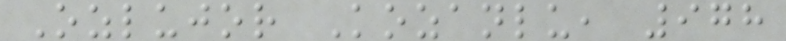Ozlujor Kozanlu, 978
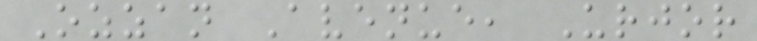Ozzan Avenue, Urjor
